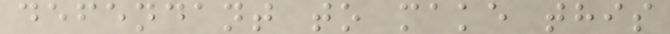defendant to make this
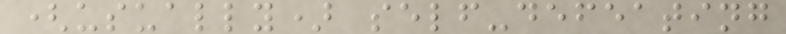(usually) self-defeating
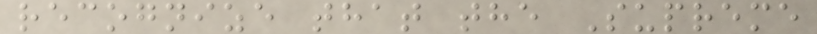recognize that the Supreme
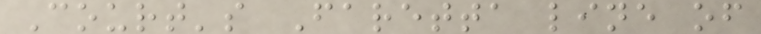Court's Faretta line of
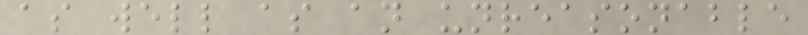as well as an unreasonable
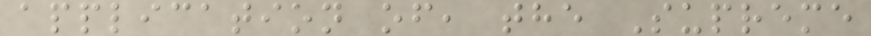application of, the Supreme
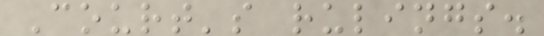Court's rulings.
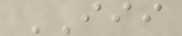III
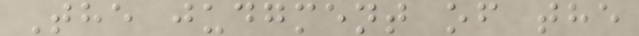The judgment of the
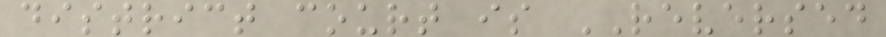district court is REVERSED
